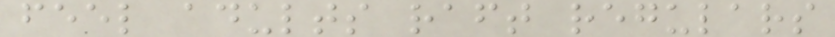feel adults raft regulars
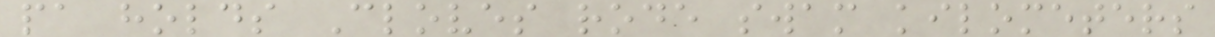pa holds Cloves rode swam kilometers
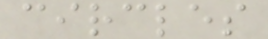circles
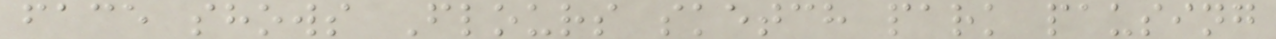face shows Flours sketch park pausing
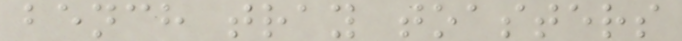bench tray toasters
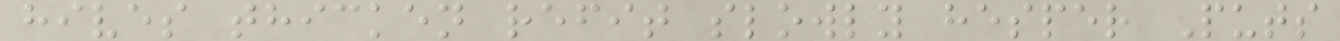hives thicken refit slowly hesper Puts
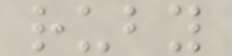ruby
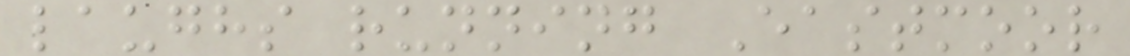laughs running Eastmoor
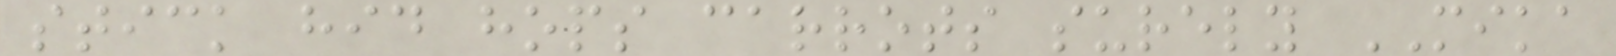stick hid hops carrots surely MIKA
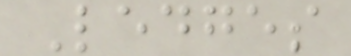Ledges
